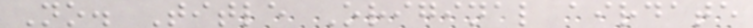No. Title Original airdate
